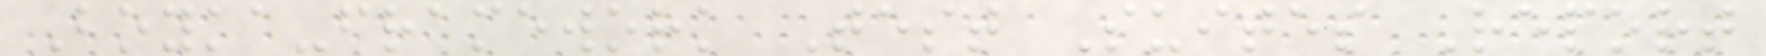Boyka-framework Test Suites Report
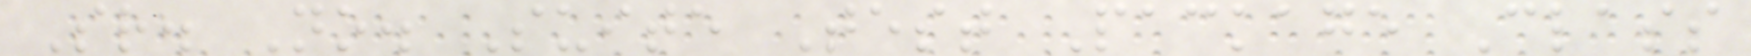Sr. No. Suite Test Package Class
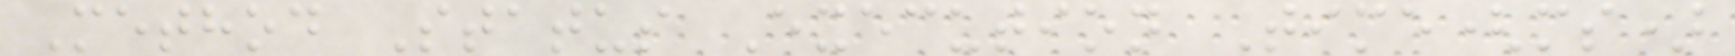Method Status Execution Time(ms)
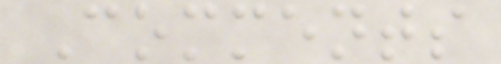Comments
